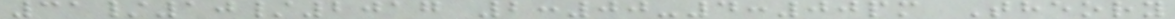31/10/2017 2:00-4:00pm Theory
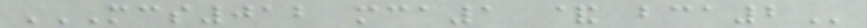MCS012 MCA1 & BCA2
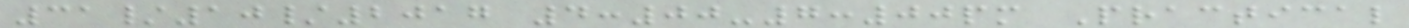31/10/2017 4:00-7:00pm Practical
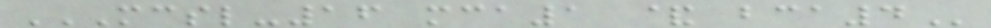MCSL-16 MCA1 & BCA4
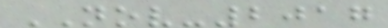NOV-2017
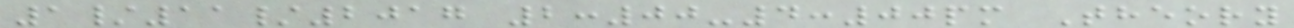1/11/2017 2:00-4:00pm Theory
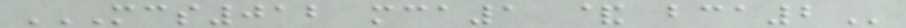MCS012 MCA1 & BCA2
